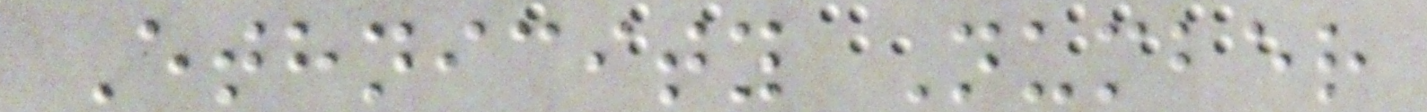Ethnicity Number
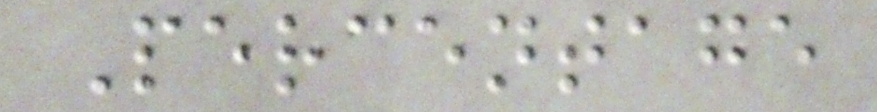Percentage
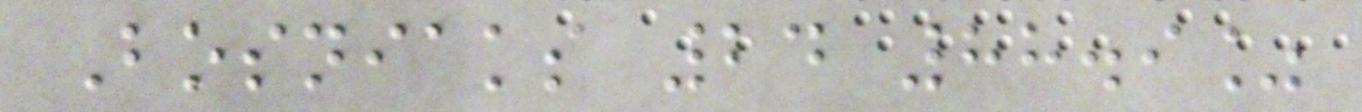Bosniaks 24 88.9%
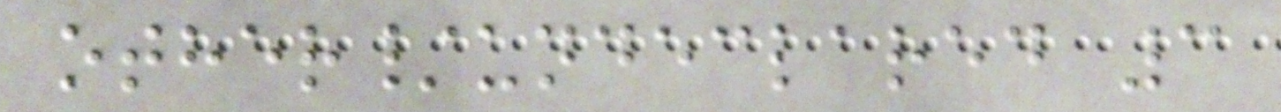other/undeclared 3
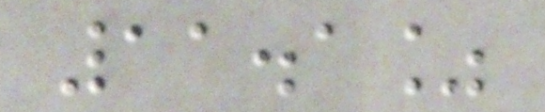11.1%
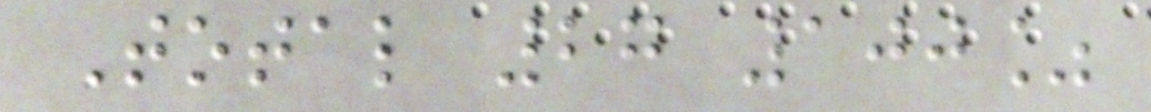Total 27 100%
